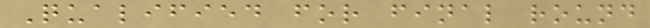Qualified for final round
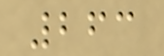263
